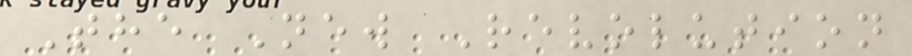The New Revolution
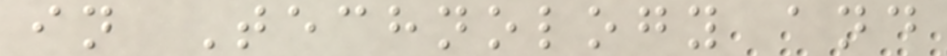in Technology and
